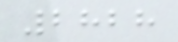2828
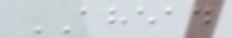AHEAD
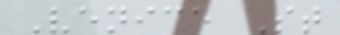Venice St
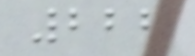222
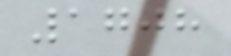1708
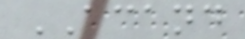ACAND
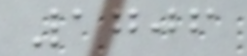1706
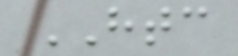HTC
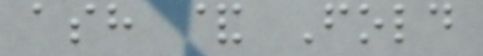ash & Fold
